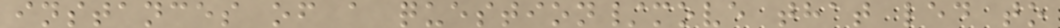instances of a question/move that led to
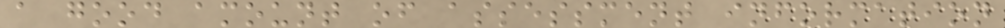a good amount of assessment information
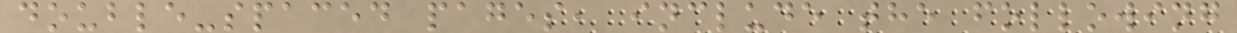double-spaced pages, include the following
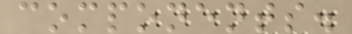components.
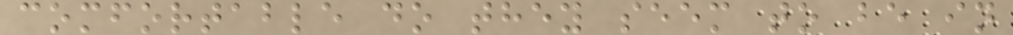comfortable do they seem to be in
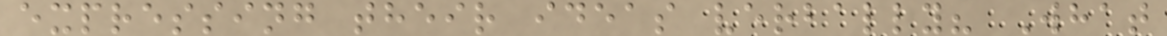expressing their ideas verbally? What
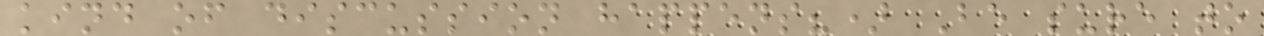kind of discussion happens?) Be sure to
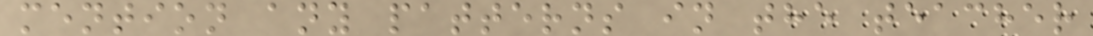mention any patterns in the teacher
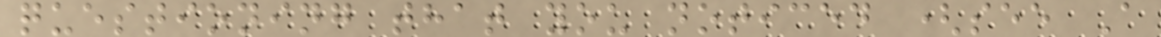questioning that you noticed (see A
